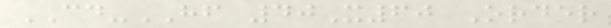CD-HF 40X60 Order
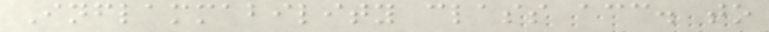Inflammability class acc. to
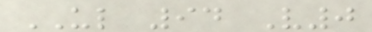UL 94 V0
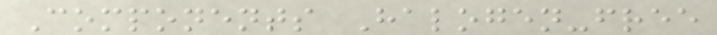Components Halogen-free
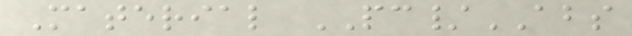Material PC/ABS
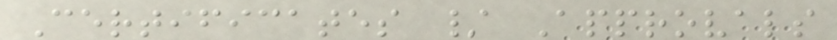Certificates / Approvals
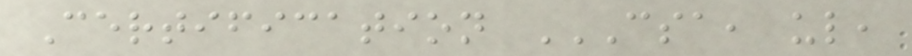Certification CSA, UL,
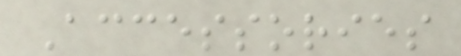Accessories
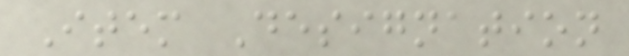Item Designation
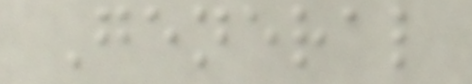General
